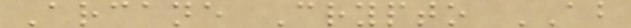Arcane Crypto AB
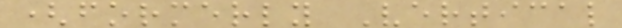(formerly Vertical
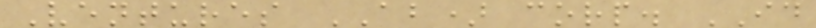Ventures AB) corp. ID
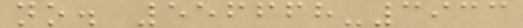no. 556668-3933
